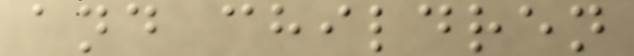and children
